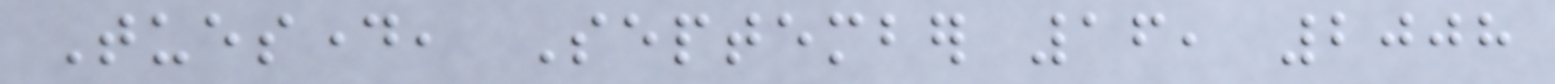Tuesday, September 16, 2008
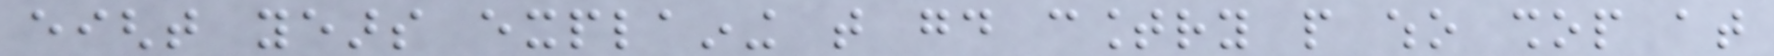eight years explaining that good country people who shop at
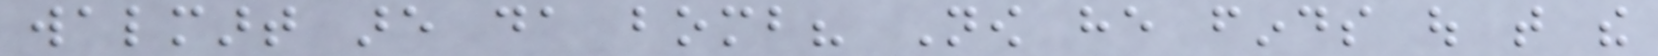walmart are da bomb? Now he finds out that the
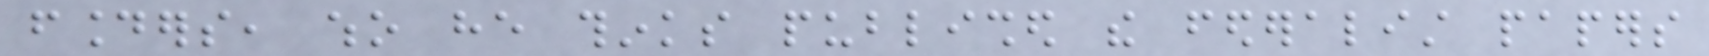founders, who he thinks published the federalist papers
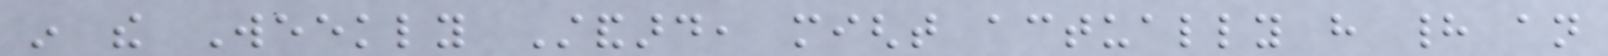in the Weekly Standard, might actually have had an
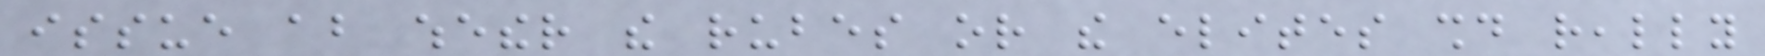issue about whether the rubes or the elites should really
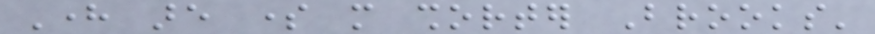Here are some more shorter Brooks'
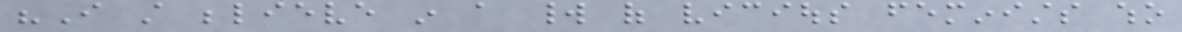"I still believe in a world of vicious feminists who
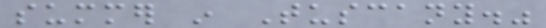summer in Tuscany."
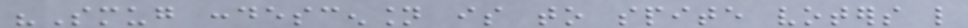"Smug condescension is to spite voters like
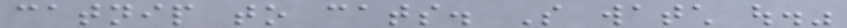catnip to cats. So watch out."
